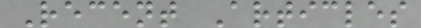Recent Articles
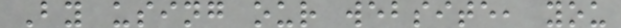By using our website, you
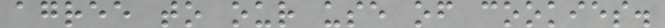agree to our use of cookies.
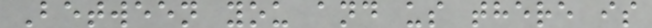Between you and us there is
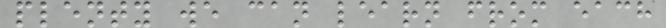plenty we can learn from each
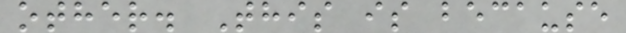other. This is because
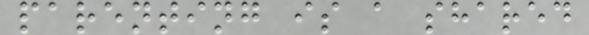parenting is a shared
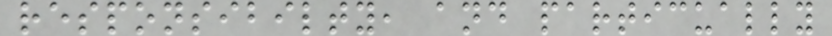responsibilty, and particually
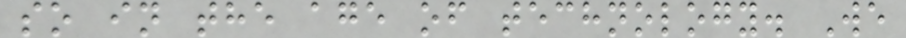so in the age of technology. We
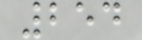254
